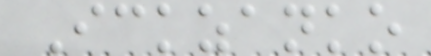Ickzanko
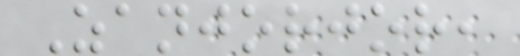Zanjorjor,
